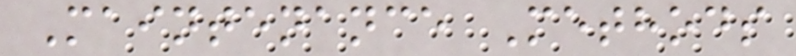Maintenance Methods
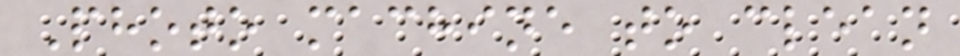Photo machine to clean
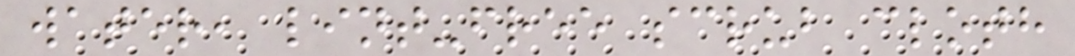water, lint-free scrub cloth
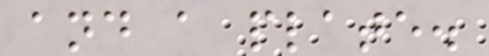and a plate.
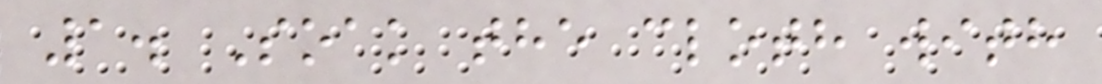1. Soak the cloth with
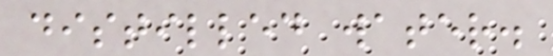distilled water.
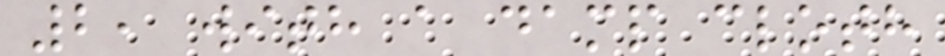2, with a damp cloth
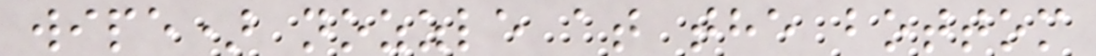wipe) nozzle at the bottom
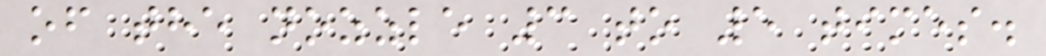of the nozzle 3 to 5 times.
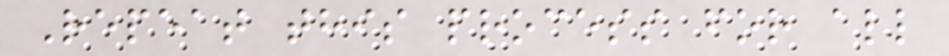Repeat this process for all
